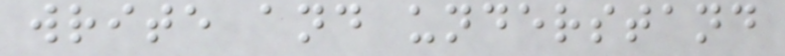write and understand
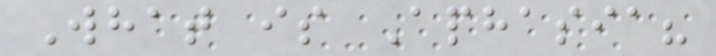What is Aphasia?
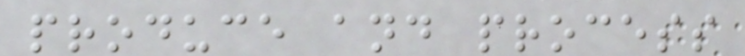produce and process
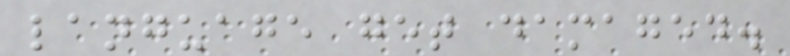language get damaged.
